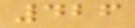426
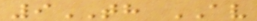9TH AV
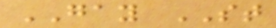GAY ST
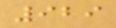929
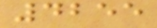4255
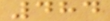484
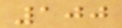100
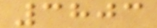3803
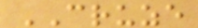CRUZE
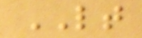LT
